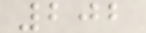202
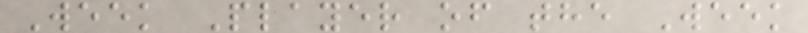Week Player of the Week
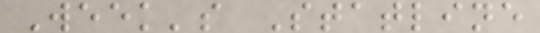Week's Statline
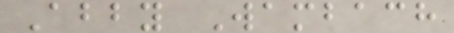Abby Wambach
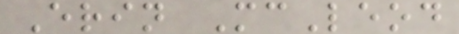Erin McLeod
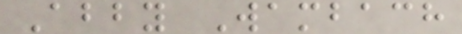Abby Wambach
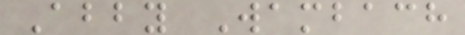Abby Wambach
